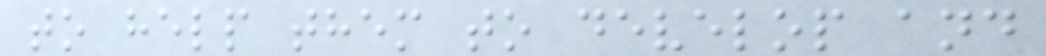to help them to develop and
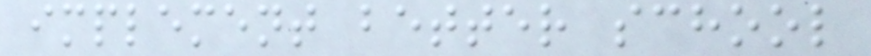implement better school
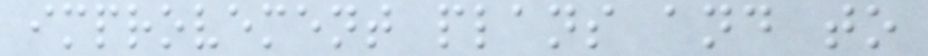improvement plans and to
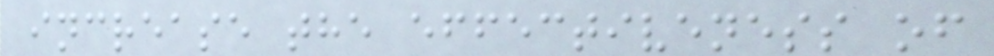increase the effectiveness of
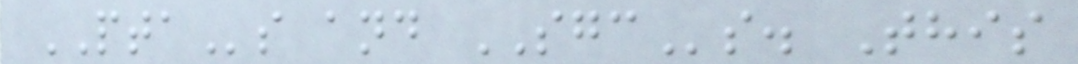PTAs and SGCs. This
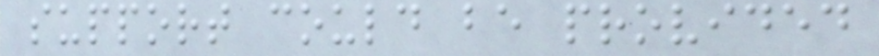support could be provided
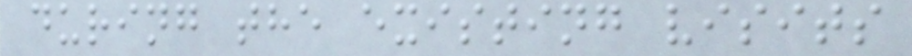during the existing visits
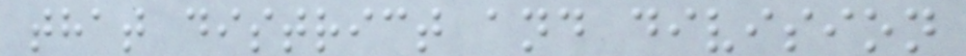that district and division
